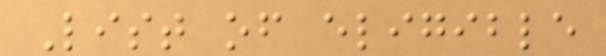List of eligible
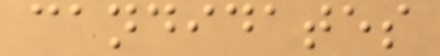candidates
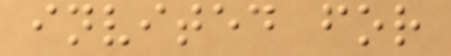invited for
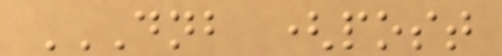DNB (POST
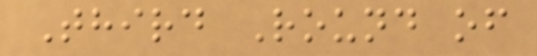Third Round of
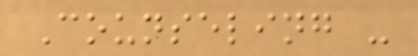Counseling -
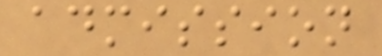admission
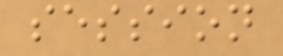session
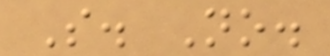S. No.
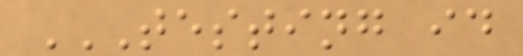TESTING ID
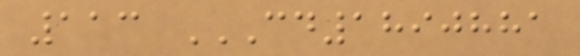113 CD1890881
